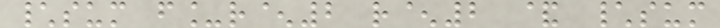\sum f_r^2 r^2 & \sum
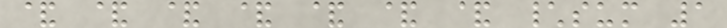& & & & & & & \sum 1
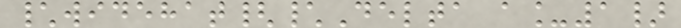\widehat{\Delta a_1}
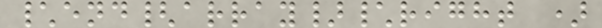\end{array}\right )
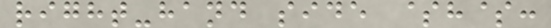right-hand side $h$:
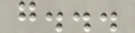g...
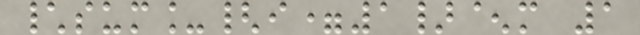\sum_{i=1}^m 1
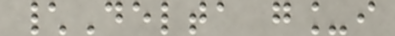\Delta g_i
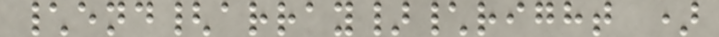\end{array}\right )
